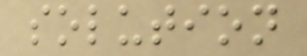solution
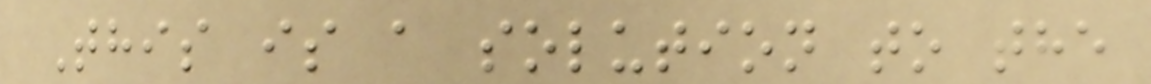This is a solution to the
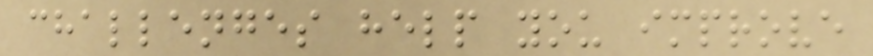challenges help you improve
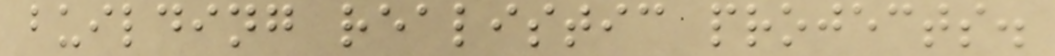building realistic projects.
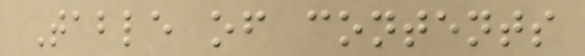Table of contents
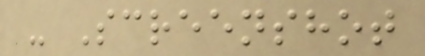- Screenshot
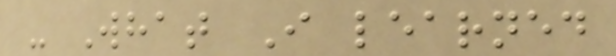- What I learned
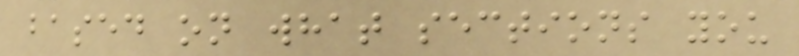based on what sections you
